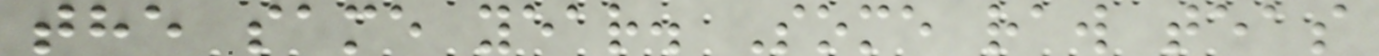the same year. Some raw teas
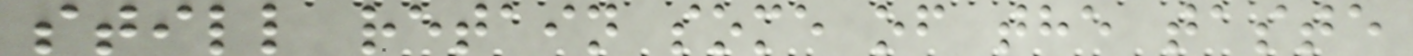still retain some of the taste
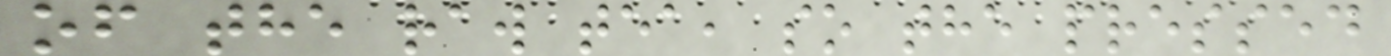of the raw tea, so the pressed
